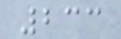233
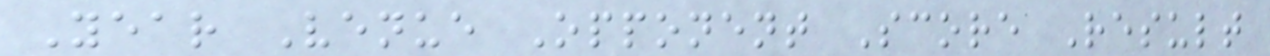Year Venue Opponent Score Result
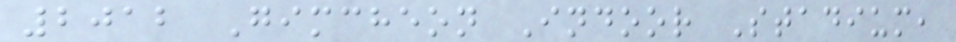2012 Gimcheon Indoor Stadium,
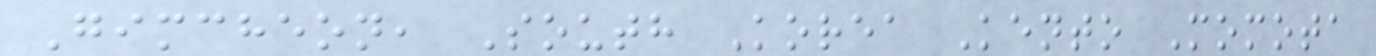Gimcheon, South Korea Kento Momota
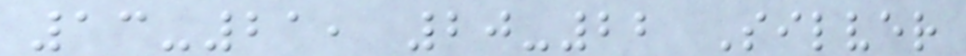13-21, 20-22 Silver
